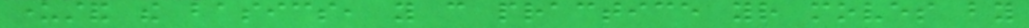understand the basics, you can practice your moves by
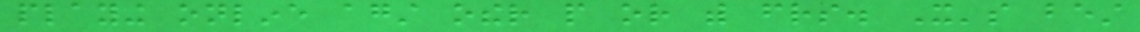playing online against other people or with friends. It's best
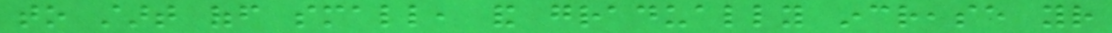to start off small, and gradually increase your
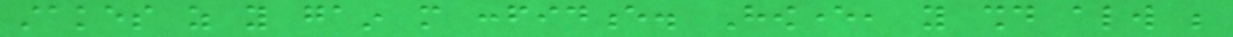stakes as you gain more confidence. However, you should always be
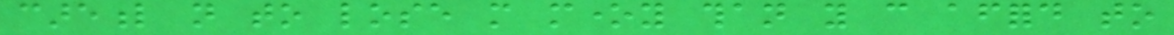careful not to lose more money than you can afford to
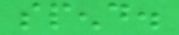spend.
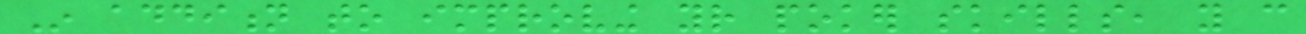In addition to improving your poker skills, you can
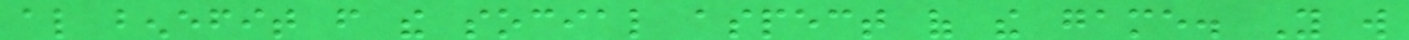also benefit from the social aspect of the game. You will
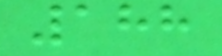188
